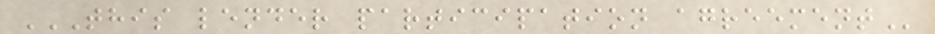THIS LENDER PARTICIPATION AGREEMENT
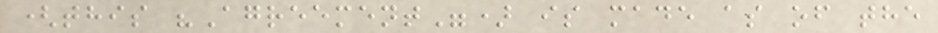(this "Agreement") is made as of the
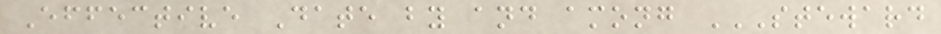Effective Date by and among STEWARD
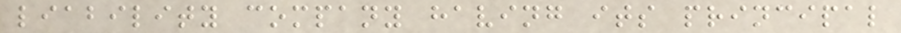liability company having its principal
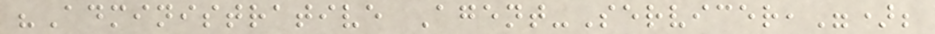"Administrative Agent-Servicer,");
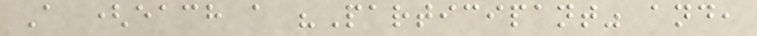A (each a "Participant" and,
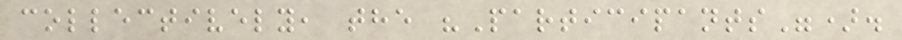collectively, the "Participants").
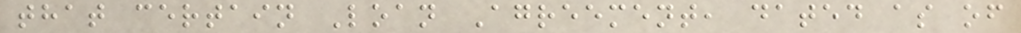that certain Loan Agreement, dated as of
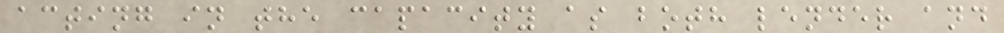acting in the capacity as both lender and
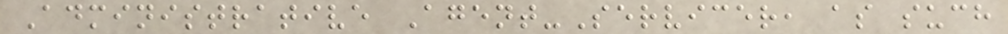Administrative Agent-Servicer, as such
